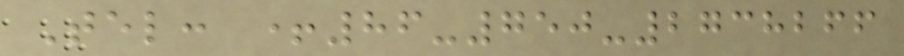Tel: +86-750-2738266
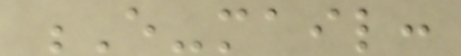E-mail:
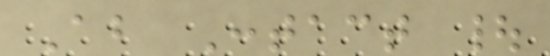About Contact |
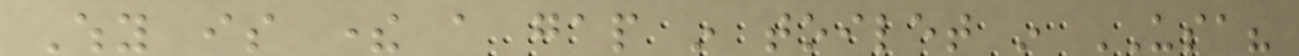Why is there a gap in toilet in USA?
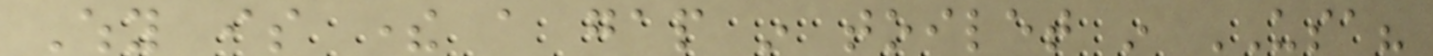Why is there a gap in toilet in USA?
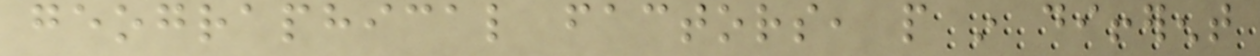geographical factors, people in different
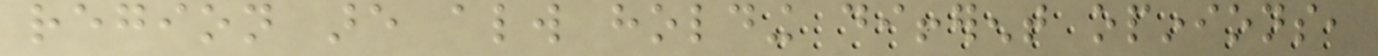region are always holding different opinions,
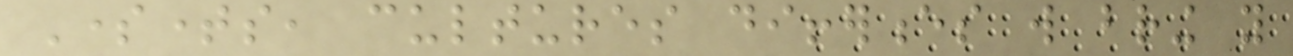Sometimes, cultures differences will bring you
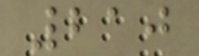210
